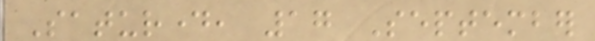Saturday, 17 September
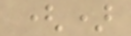()
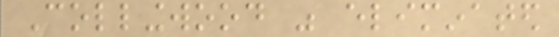Collingwood was eliminated
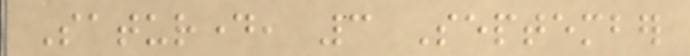Saturday, 3 September
